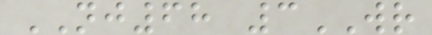NJ68 3WR
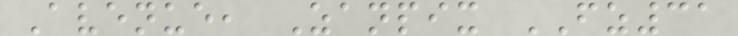Avenue, Zanpix FZ31
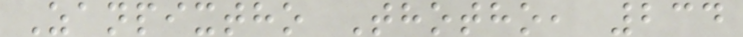Zanpixtho Thotho, 234
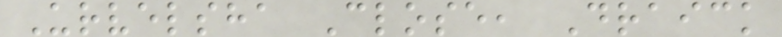Urvelsha Close, Draick
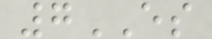7ES
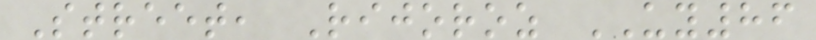Street, Rijoroz UY86
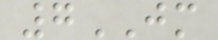7JM
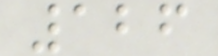126
